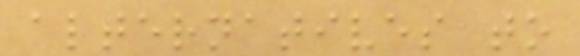alternatives to
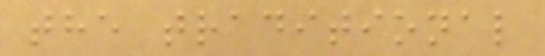the traditional
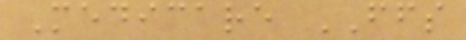Medicare FFS
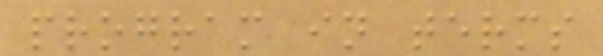program in terms
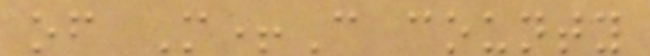of M+C county
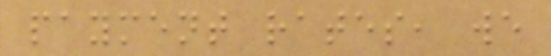payment rates, we
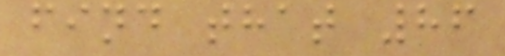find that 86
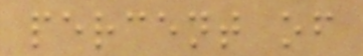percent of
